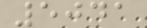5041
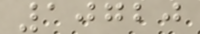10720
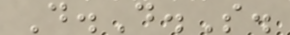D.D.S.
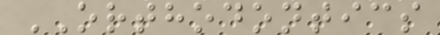ORTHODONTICS
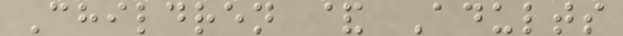Children & Adults
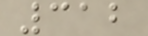312
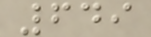649
